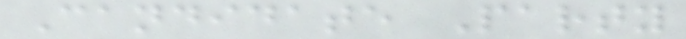Candidate Party
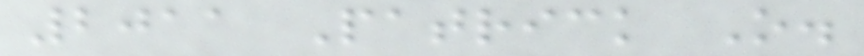2011 Patrick O.
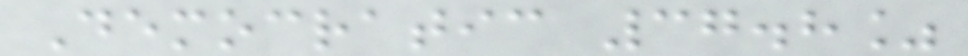Democratic 37.8%
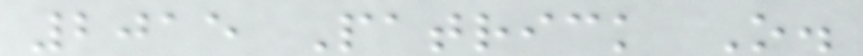2015 Patrick O.
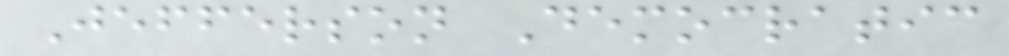Jefferson Democratic
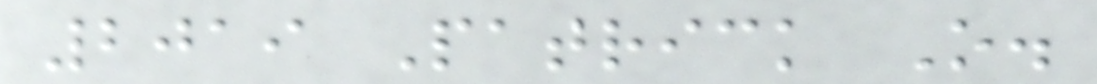2019 Patrick O.
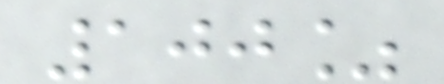100%
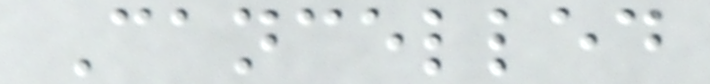Cancelled
